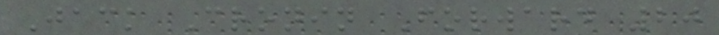Jack Cronin Forward 20
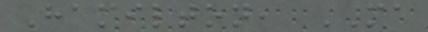Hamilton, MA
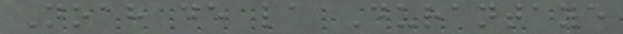Noah de la Durantaye
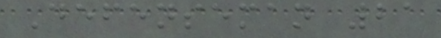Defenseman 21
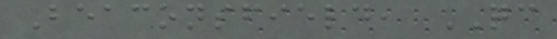Beaconsfield, QC
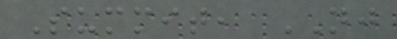Summit, NJ
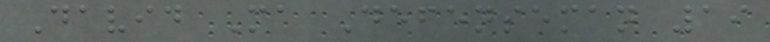David Ma Defenseman 19
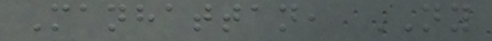Manhattan, NY
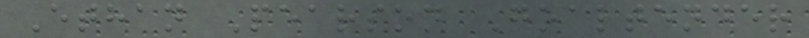Ethan Pearson Goaltender
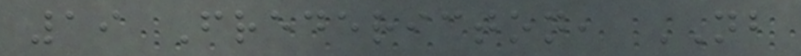19 Fredericton, NB
